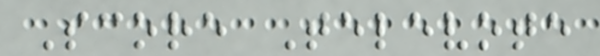Score Televote
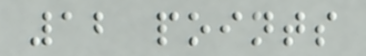12 points
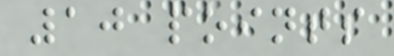10 points
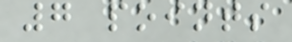7 points
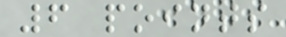6 points
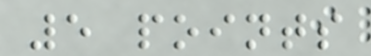5 points
